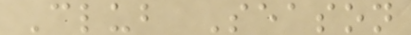Club Season
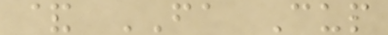& FA Cup
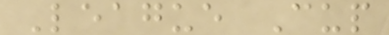League Cup
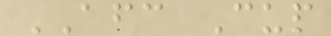AFC Cup
